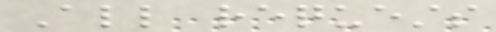All requests
